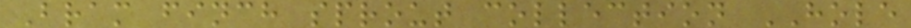Bram finch sprout collection HOLE
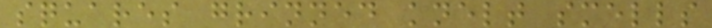squares grinned knelt smells
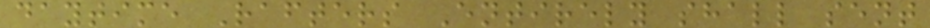daytime Rafters Entirely shall sent
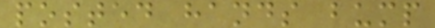posted hands bump
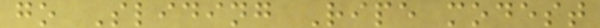go Sliding Ripe modest
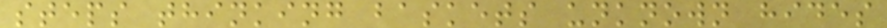steps thinking baskets unknown hides
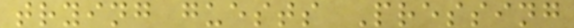trying guests Pressing
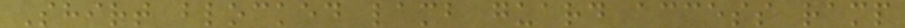Shirt blocked lamb guard access ramp
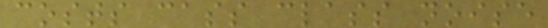costs cass class noise
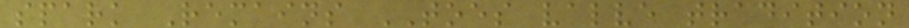spark Remains TOES valve tradition
